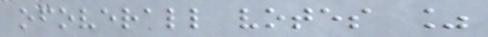ofoverall votes %
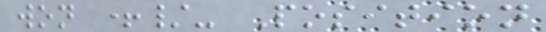won +/- Position
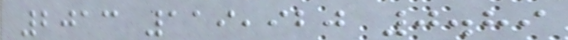2013 119,920 0.89
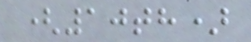(10th)
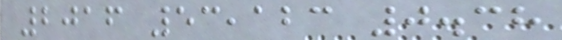2016 53,123 0.38
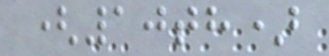(10th)
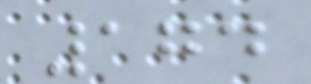174
